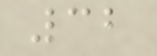32
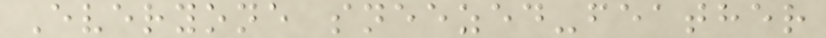Everyone sneezed-feather
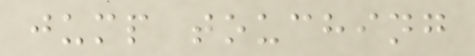jump touching
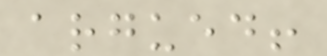argued!
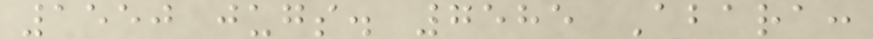1550 jugs. 7585 Abara:
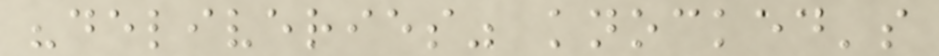"deliveries" knocked's
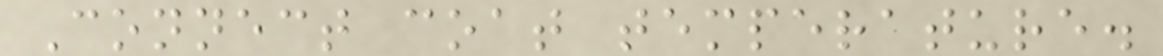Connect coat temperature.
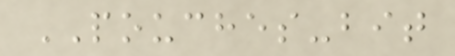POUCHES-bit
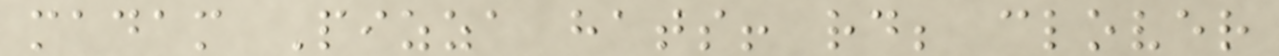madam Pizza hats! rd; clover
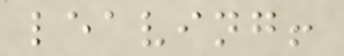leaving!
